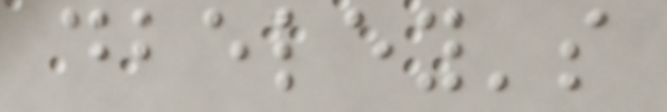dbeley's
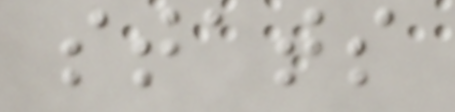stats
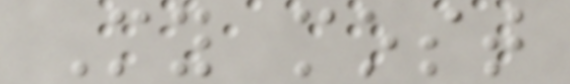My most
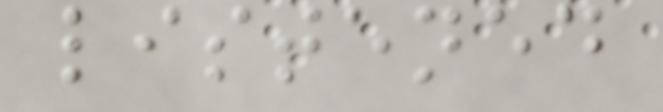listened
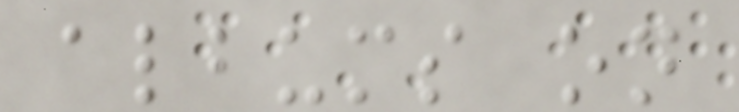albums on
